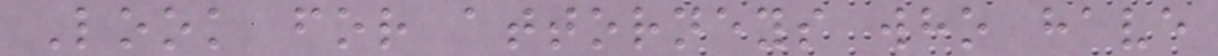Look for attorneys who have
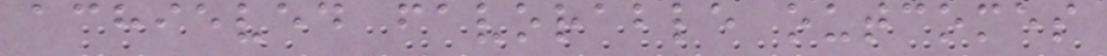achieved favorable outcomes
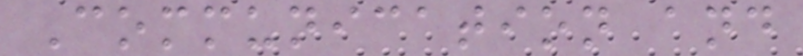Communication and
